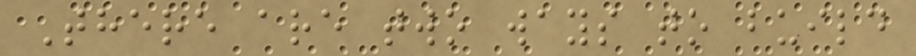There are two ways to build
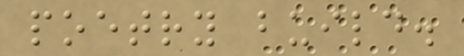poetry build.
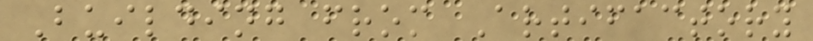Building from Artifactory
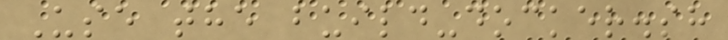Use the build-docker.sh
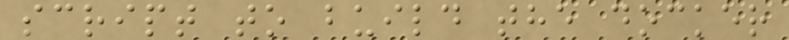script to build the docker
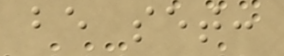be set:
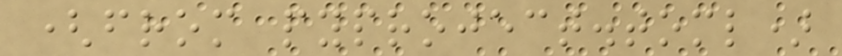(from pyproject.toml)
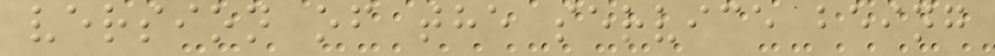version of the service being
